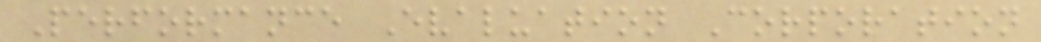Performance Evaluation Corporation
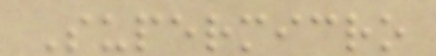Supermicro
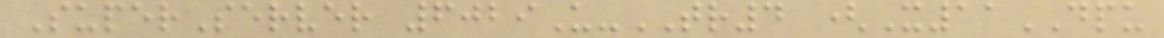SuperServer 6029U-TR4 (X11DPU
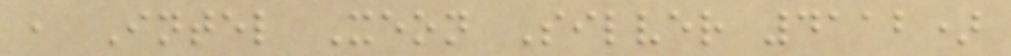, Intel Xeon Silver 4112)
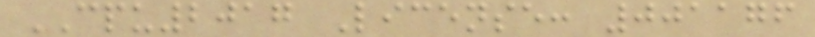CPU2017 License: 001176
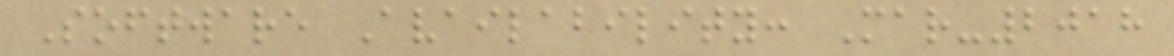Software Availability: Mar-2018
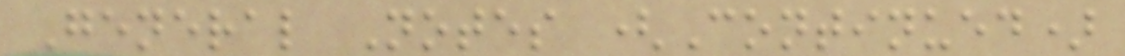General Notes (Continued)
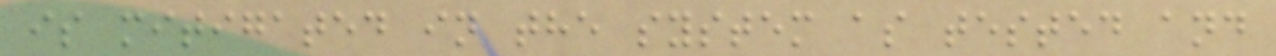is mitigated in the system as tested and
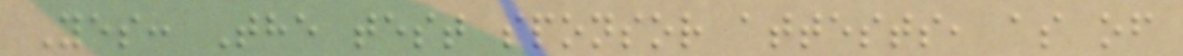Yes: The test sponsor attests, as of
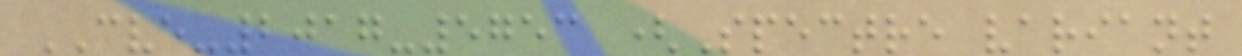CVE-2017-5753 (Spectre variant
